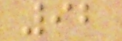92
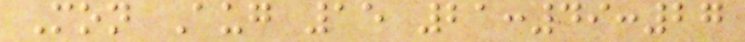Mon Aug 15 21:49:27
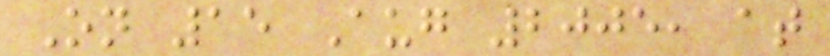On 15 Aug 2005, at
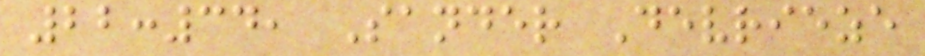22:34, Sander Devrieze
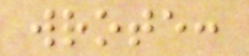wrote:
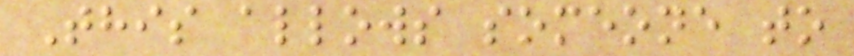This allows someone to
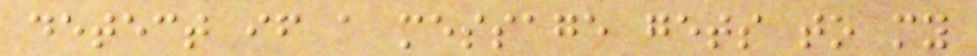detect if a message gets to my
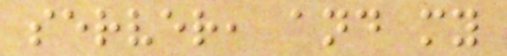server, and my
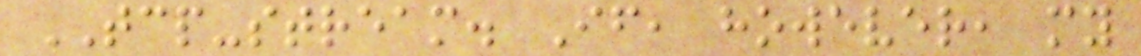TCP-stream. If, however, my
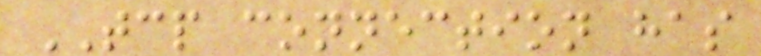TCP connection has
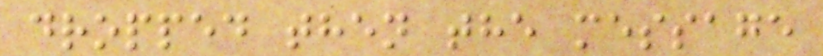dropped then the message
